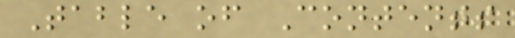Table of Contents
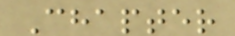Chapter
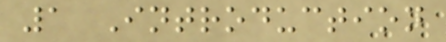1 Introduction
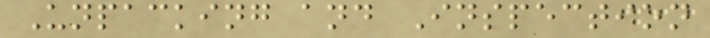Unpacking and Inspection
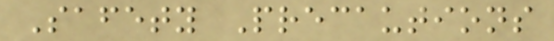Safety Precautions
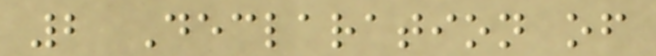2 Declaration of
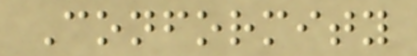Conformity
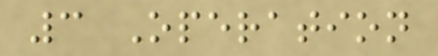3 Operation
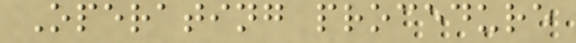Operating procedure
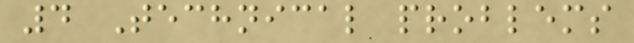4 Technical problems
